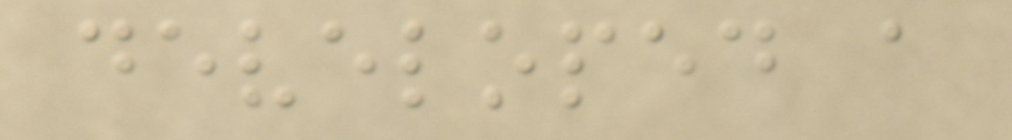developed a
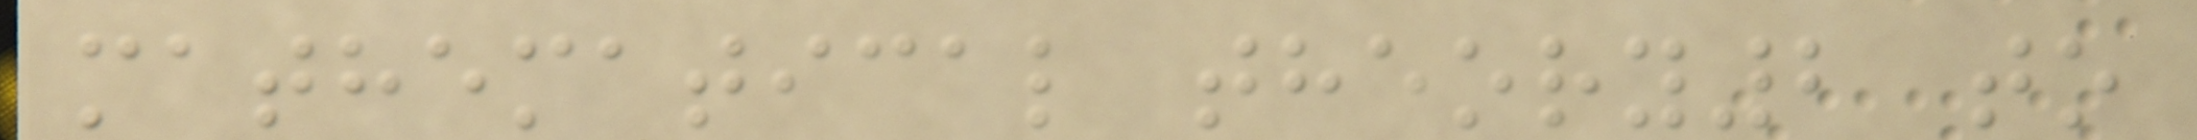mathematical theory2 to
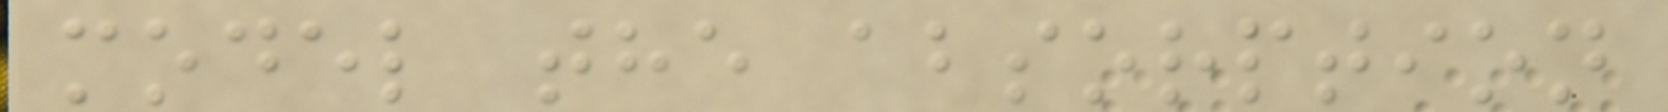model the absorption
